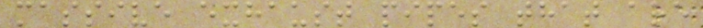massive exhaust pipes that are
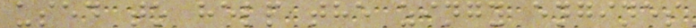used to help the zingy engines
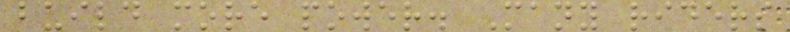build more power. Many riders
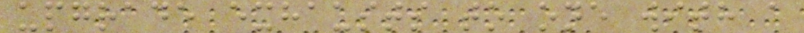upgrade exhausts to one with a
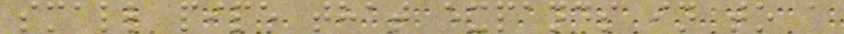small pipe that expands in to a
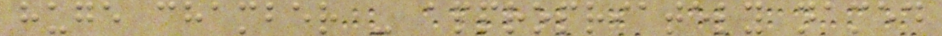huge chamber - appropriately named
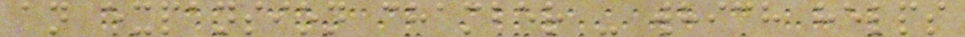an expansion chamber - which helps
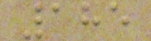185
